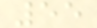55
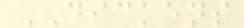DICKENS
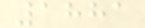1881
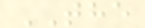THE
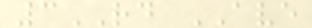3RD AVE
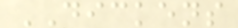DICKENS
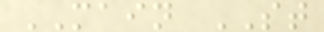MAIN ST
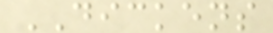DICKENS
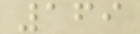169
